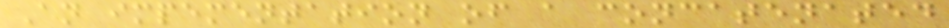An impementation of a concatenated
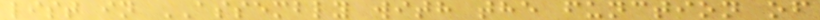list in ASSEMBLY with the function of
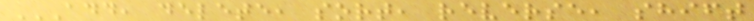ADD, DELETE, SORT, REVERSE, SHIFT
